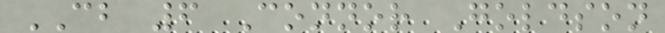CB 6 Connor Goldson
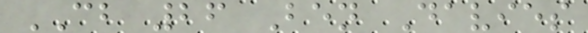CB 26 Ben Davies
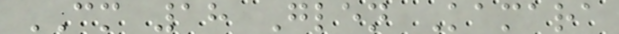CM 18 Glen Kamara
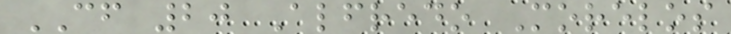CF 20 Alfredo Morelos
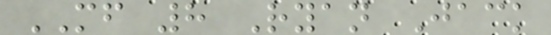MF 8 Ryan Jack
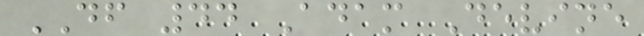DF 44 Adam Devine
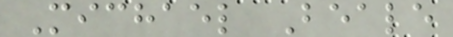Michael Beale
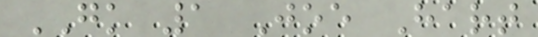GK 1 Joe Hart
